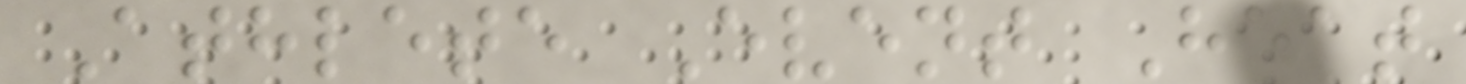Athlete Event Heat
